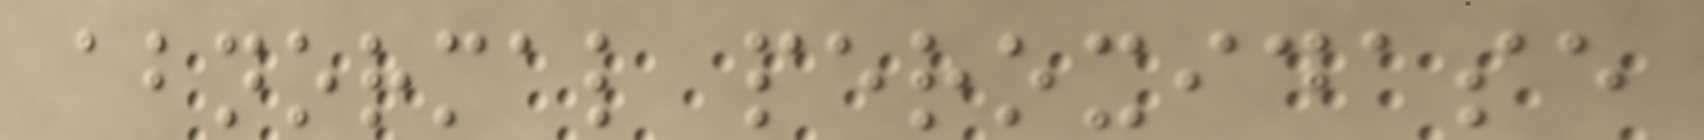abnormal peroxidase
